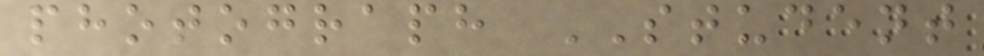photograph STUDENT
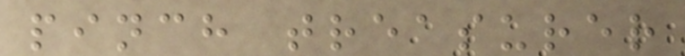pinch treasurer
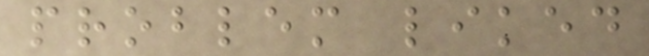problem liked
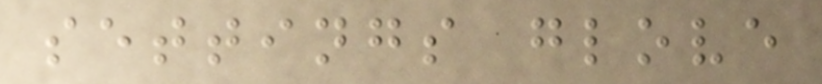settings glove
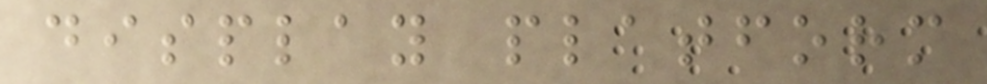display platform
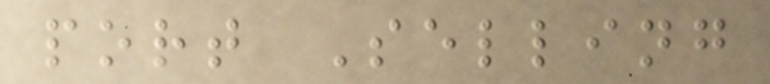port Selling
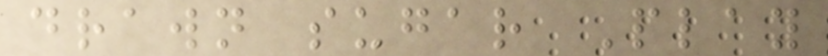drawn sugar Play
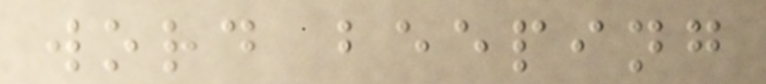word beeping
